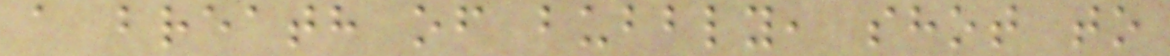a breath of bubbly, shot to
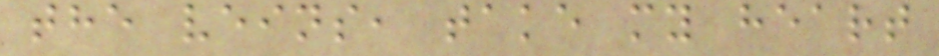the veins, take my heart
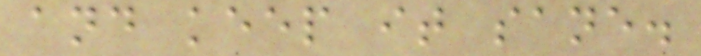and keep it sane.
